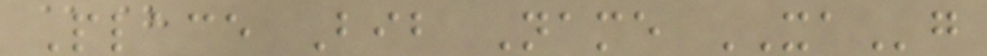Place Bib Name XAg
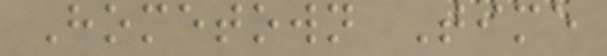Hometown Time
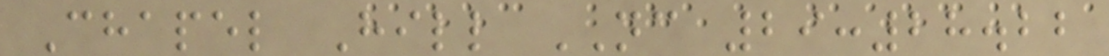Chapel Hill NC 29:28.22
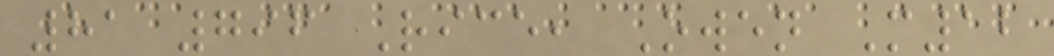81 796 Rice, Owen M12
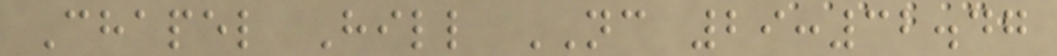Chapel Hill NC 29:32.47
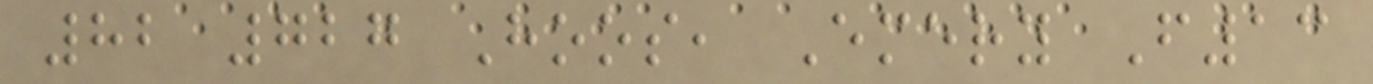82 727 Hoos, Emery F13
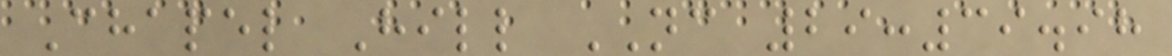Chapel Hill NC 29:39.98
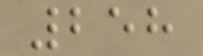258
